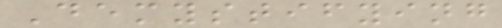Demystifying
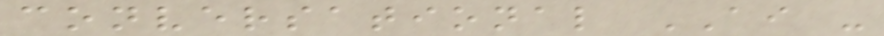conversational AI -
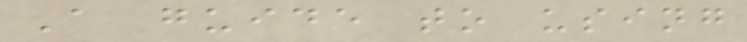A guide to using
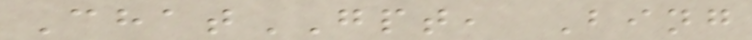ChatGPT, Bing
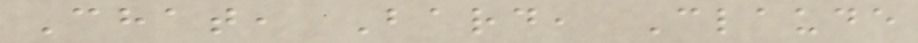Chat, Bard, Claude
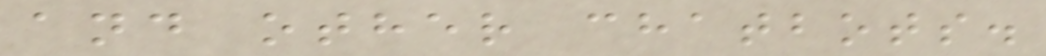and other chatbots.
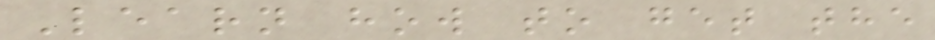Learn how to get the
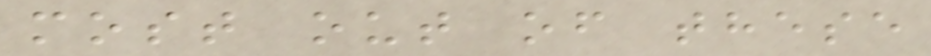most out of these
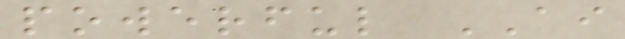powerful AI
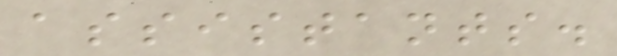assistants.
